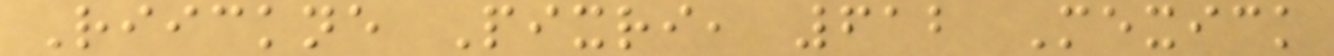Riickne Pixri, 612 Mexick
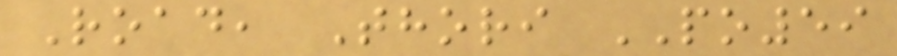Road, Thori PO59
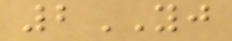2YJ
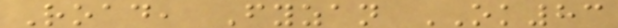Road, Fyzan OK83
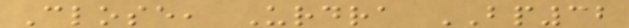Close, Urdra BP32
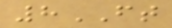8FT
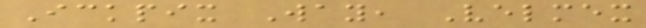Ickpix Way, Velmex
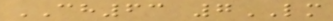CH63 7LM
